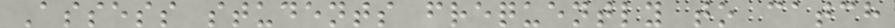Assess students frequently to catch
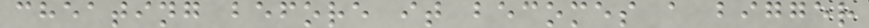cheating before it becomes a bigger
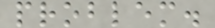problem.
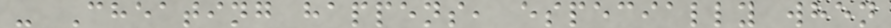- Cheating happens, especially when
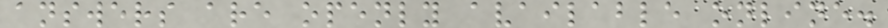answers are openly available online.
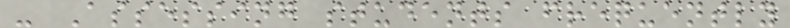- Assessing students frequently
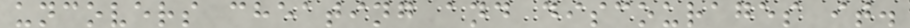uncovers cheating and discourages it.
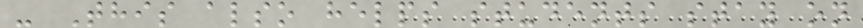- This also helps students stay on
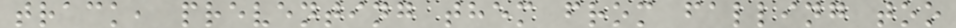track, preventing them from falling too
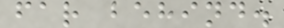far behind.
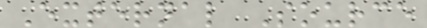External Source
